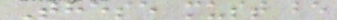These must be
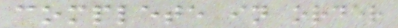complete in order
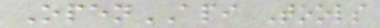OpenAPI Tools
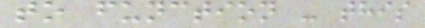to function - this
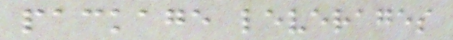package leverages
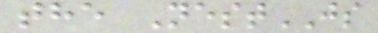the NestJS
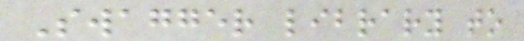Swagger library to
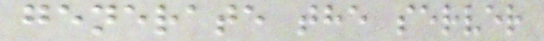generate the server
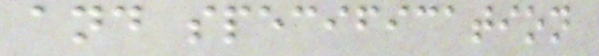and specification
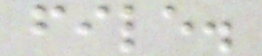file.
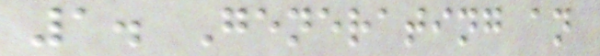1. Generating an
